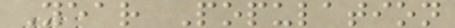Year Population
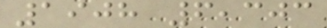1908 6,303
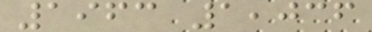1963 1,036
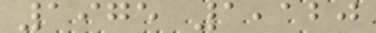1975 1,120
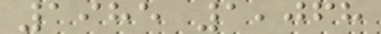1985 1,068
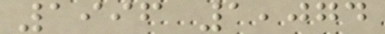1996 1,074
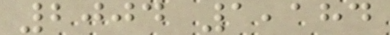2004 1,184
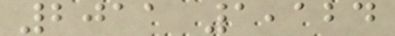2011 1,124
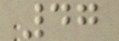47
